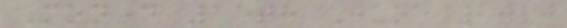Monday 15th June 2020
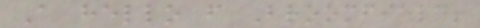A hello from Broomfield!
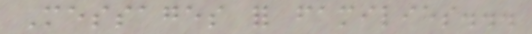Messages for families...
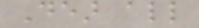Dear all
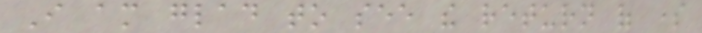I am glad to see the return of some
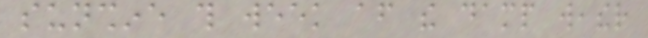sunshine this week after the damp weather
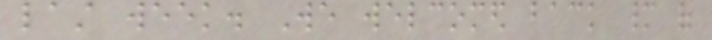last week. We welcomed back many of
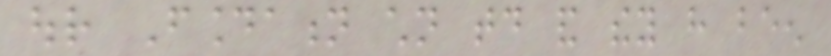our Foundation children today and they have been
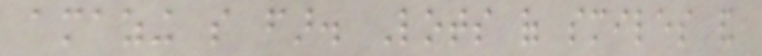amazing so far. Lots of smiles and
